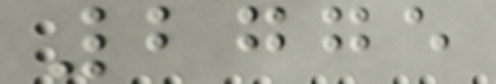2775
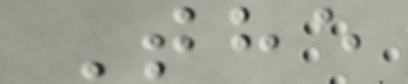The
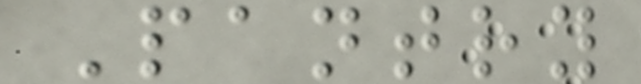Pantry
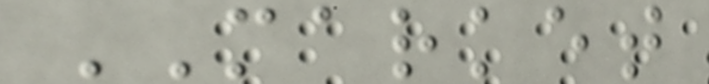MARKET
